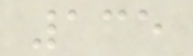135
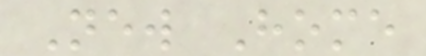New Home
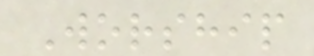Worship
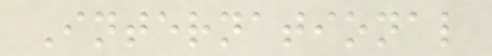International
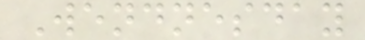Wendnesday
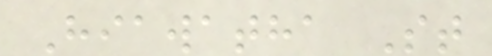Hiawatha St
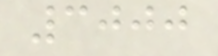3000
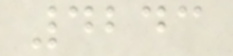4243
